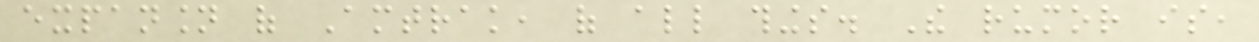expansion of Amtrak, of all things. The rumor is,
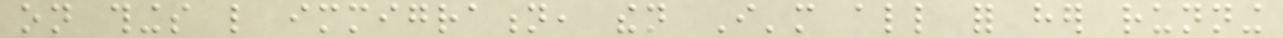on things like immigration, then I'm all for her running
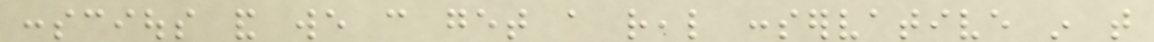conscious and we can get a real conservative in that
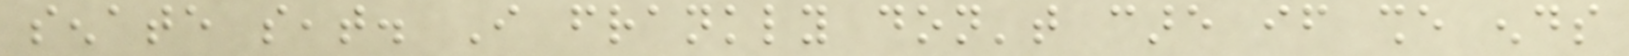senate seat. I frankly don't care if she ends
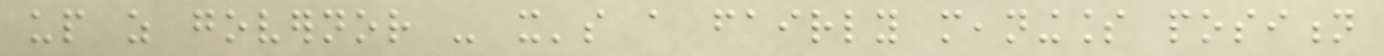up as governor - it's a fairly meaningless position
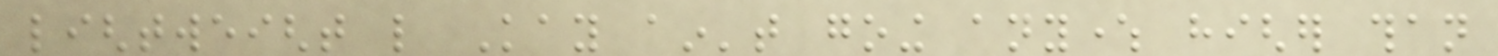lightweight like Kay ain't going anywhere higher than
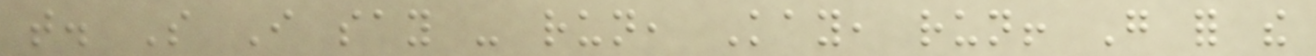that. So I say - run, Kay, run! Go for the
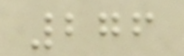276
